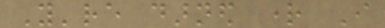You're darned right I
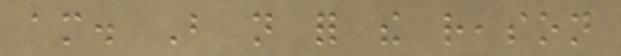am. But not for the reason
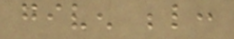given below:
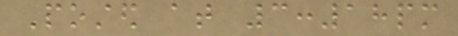Posted at 3:18pm
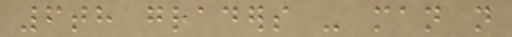6th graders - man not
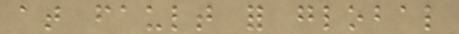at fault for global
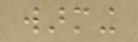warming
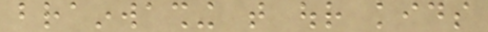brainwashing that our kids
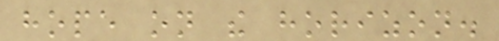hope on the horizon.
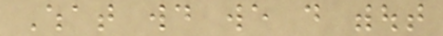What would we do without
